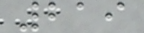219
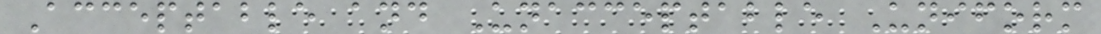Acceptable and Unacceptable Uniform
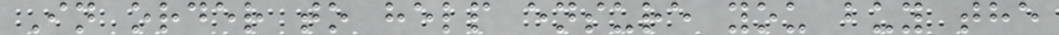In order to help ensure you buy the
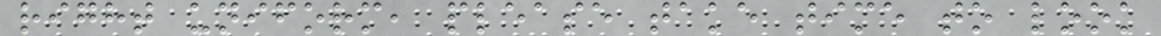right uniform, please take time to look
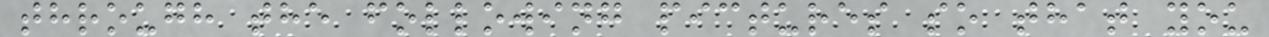through the following pictures so that you
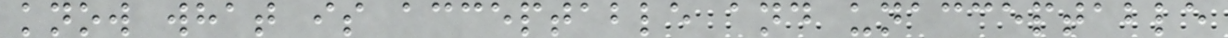know what is acceptable and unacceptable
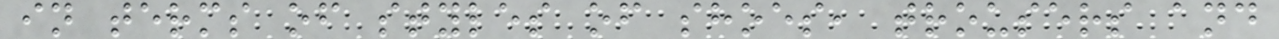in terms of styles of shoes, trousers and
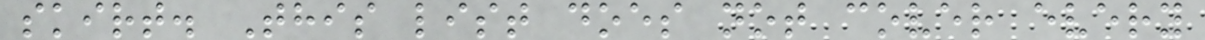skirt. This list does not cover every
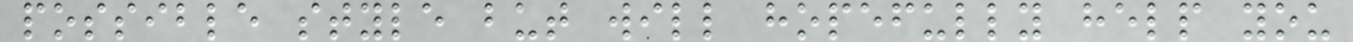possible style but will hopefully help you
